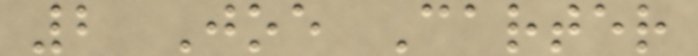2 Joe Carter
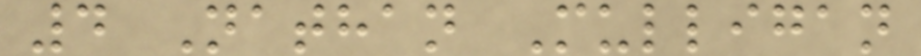4 Nathan Mulligan
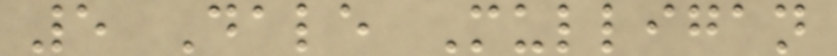5 Dale Mulligan
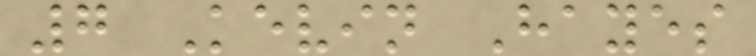7 Kevin Hayes
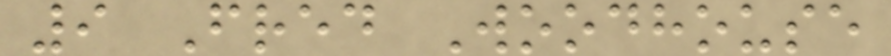9 Fred Woodhouse
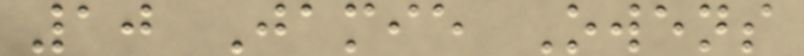10 Jamie Owens
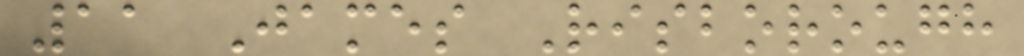11 James Risborough
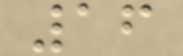16
